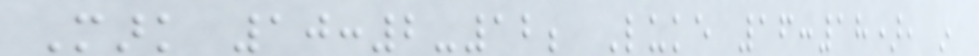Mark 10:2-12; Luke 16:18), in
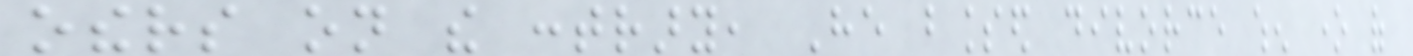others on the contrary, He blessed divorce when one of
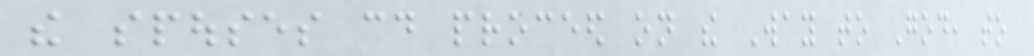the spouses could proceed on the Way to God, to
